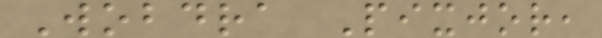Wobdra Pixjor,
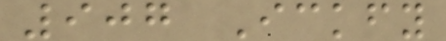907 Ickfy
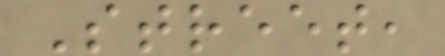Street,
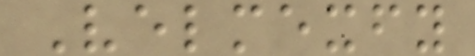Velmexfy
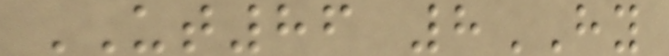UT86 8HY
